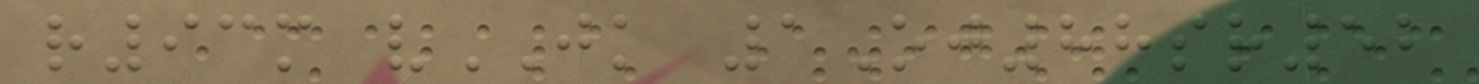r93m vJK 1Oj88sr52
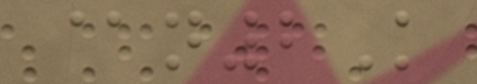@n2K
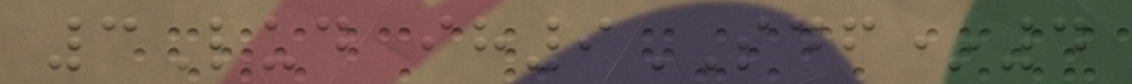3Lud ih9SDF*4
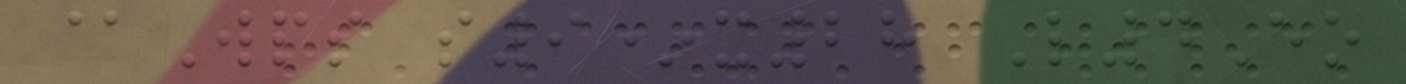@Wps s9*x28 L4Eo
